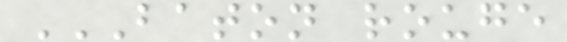BATON ROUGE
